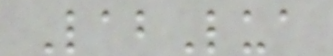LabLua
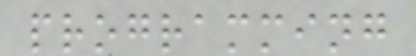programming
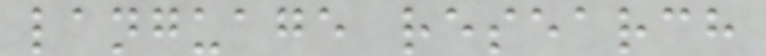language research
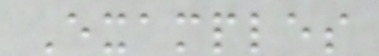Examples
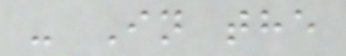- In the
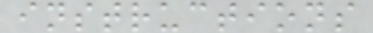instructions
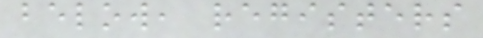below, registers
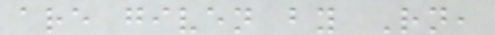are given by Rn,
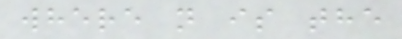where n is the
